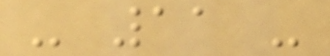- 11 -
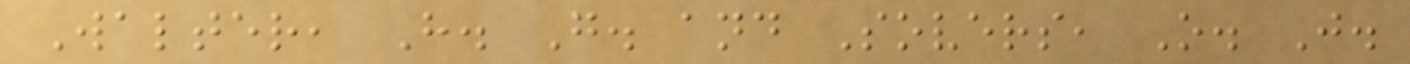Walter, H. G. and Sovers, O. J.
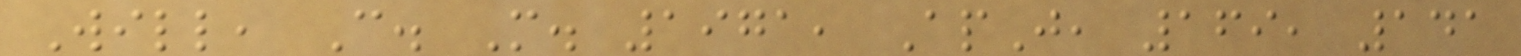Will, C. M. 1971, ApJ, 169, 141
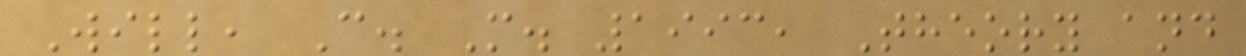Will, C. M. 1993, Theory and
